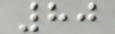80
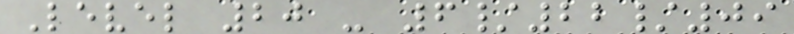Level 20 - 6/22/09
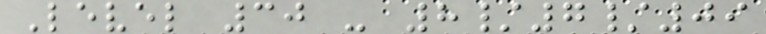Level 30 - 8/7/09
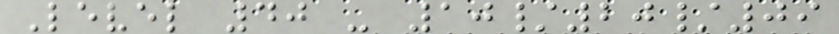Level 40 - 10/20/09
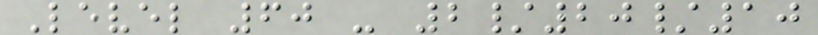Level 60 - 2/20/10
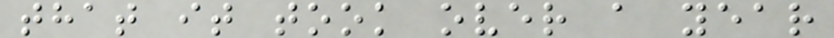that it took over a year
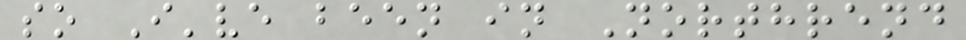so I've been in Northrend
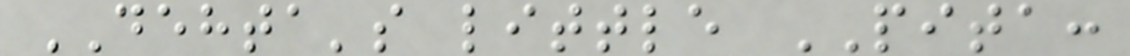DEHTA's little PITA:
